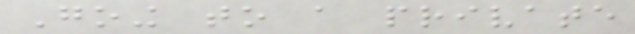Going to a private
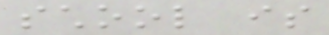school is
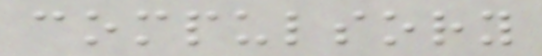compulsory
